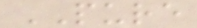PURE
